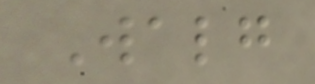Walg
